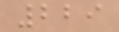229
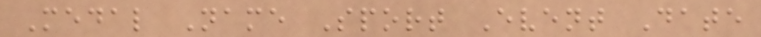Medal Name Sport Event Date
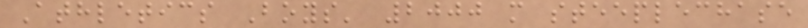Athletics Boys' 2000 m steeplechase
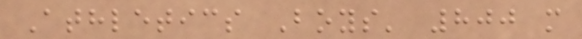Athletics Boys' 800 m
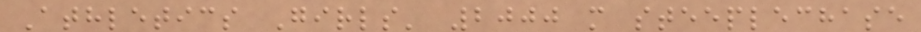Athletics Girls' 2000 m steeplechase
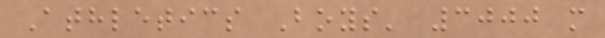Athletics Boys' 3000 m
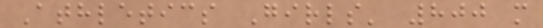Athletics Girls' 800 m
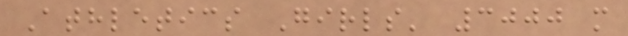Athletics Girls' 3000 m
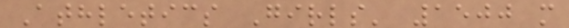Athletics Girls' 1500 m
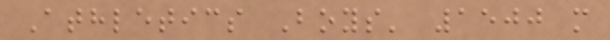Athletics Boys' 1500 m
